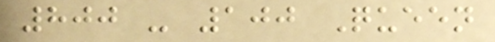800 - 100 Queen
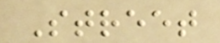Street
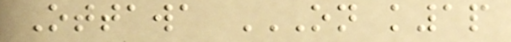Ottawa ON K1P
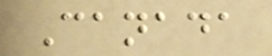Canada
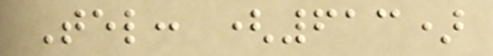Tel: (613)
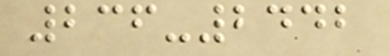236-2442
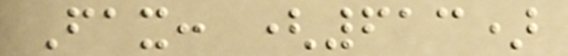Fax: (613)
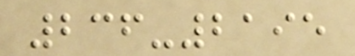236-2195
